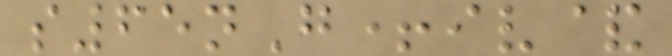s65nG+iv&
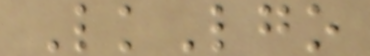LkLgo
